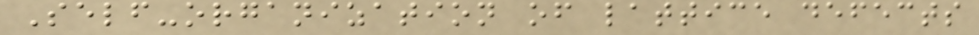Self-organization of lattice defects
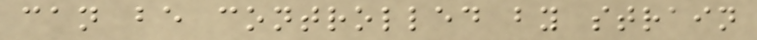can be controlled by strain
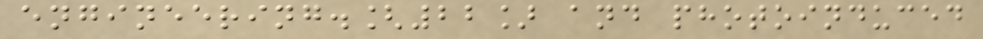engineering.[22] and photoinduced
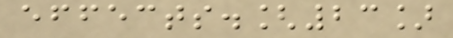effects.[23]
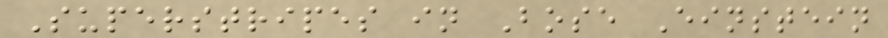Superstripes in Bose Einstein
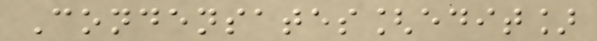Condensates[edit]
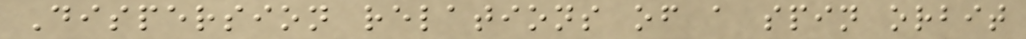Dispersion relations of a spin orbit
